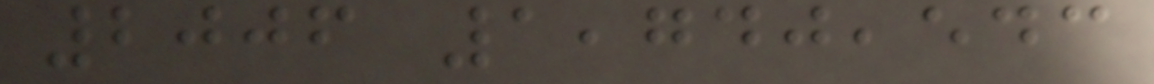2006 1,740,543
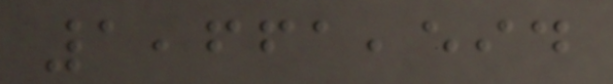1,661,594
